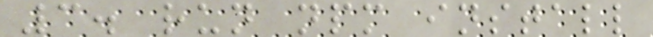3. run npm install
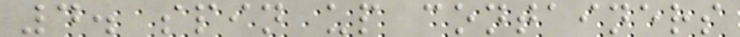4. spin up containers
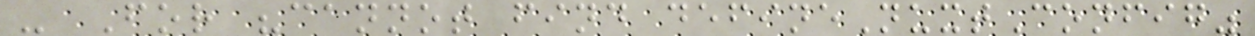- For "cannot find defineNuxtConfig"
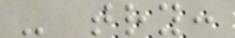- try:
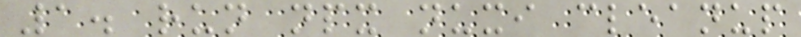1. run npx nuxi cleanup
